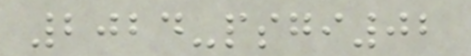2024-psgi02
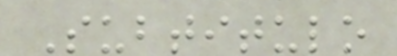Subtitulo
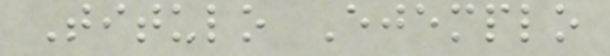Titulo Ejemplo
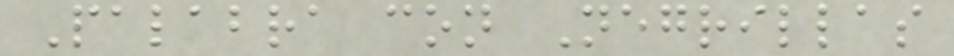Palabra con Negrillas
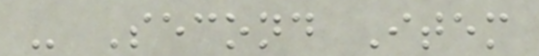- Second Item
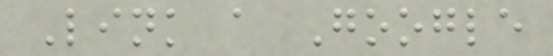Link a Google
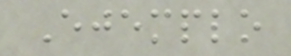Ejemplo
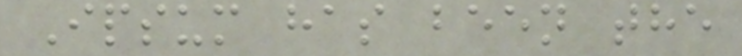Ipsum has been the
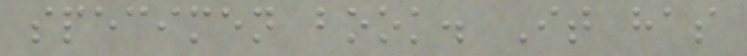specimen book. It has
